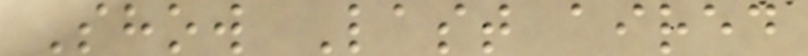Show Last aired
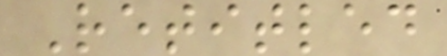Retitled
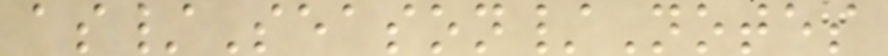as/Season/Notes
